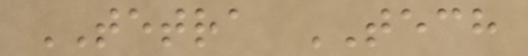TETRA TECH
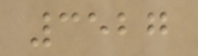3527
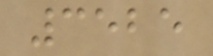3525
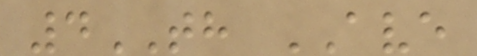4TH AVE
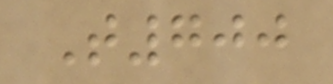T700
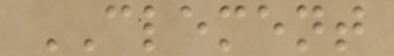CLEMENT
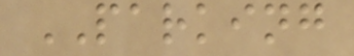PARKING
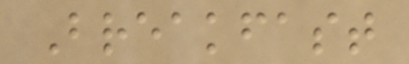Breakfast
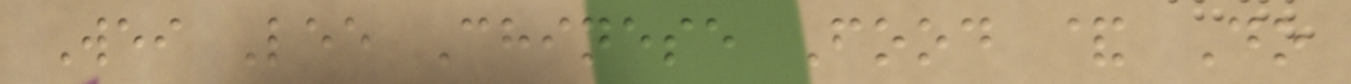Wei Lee Chinese Food & Do
